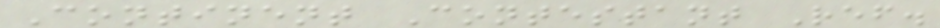Continent Contestant Ref.
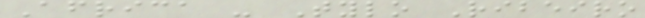Africa - Tylo Ribeiro
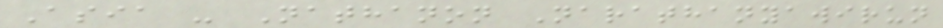Asia - Nathanon Narathanyawirun
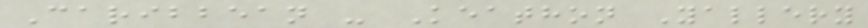Caribbean - Keathon Yallery
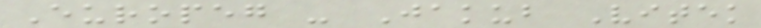Europeg - Jakub Vitek
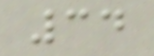34
